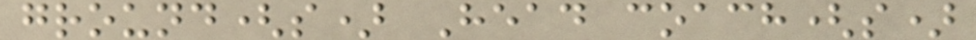ground(s) Head coach(s)
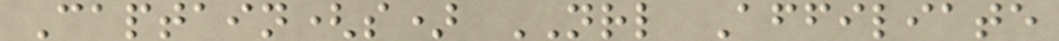Captain(s) NRL Affiliate
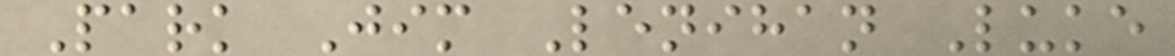Park Jim Lenihan Luke
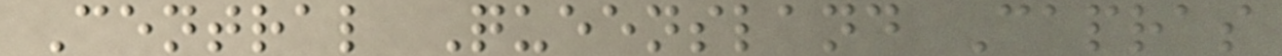Central Queensland Capras
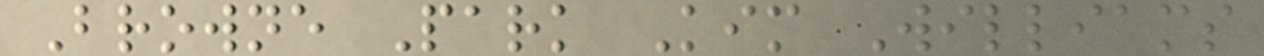Browne Park Kim Williams
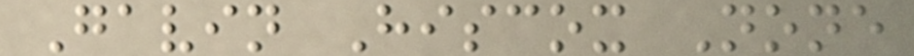Gavin Hiscox None
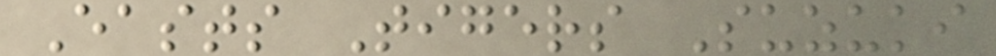Easts Tigers Suzuki
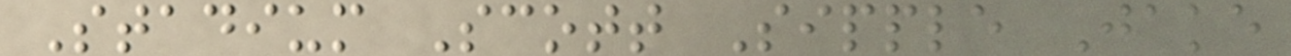Stadium Scott Sipple Jake
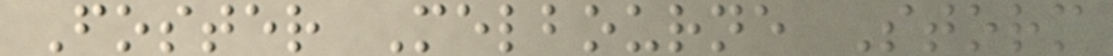Foster Melbourne Storm
